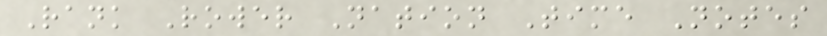Rank Rower Nation Time Notes
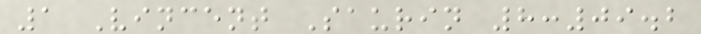1 Vincent Saurin 8:09.2
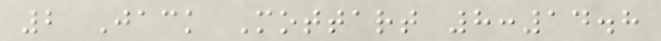2 Jack Mottart 8:14.8
